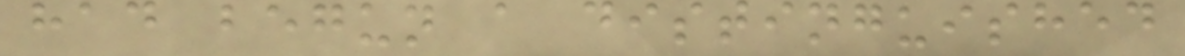had begun a distinguished
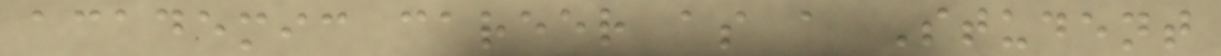academic career as a Student
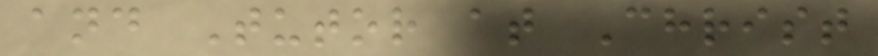and Tutor at Christ
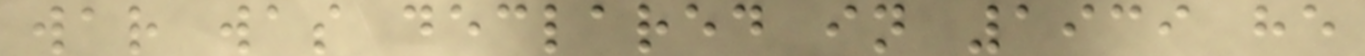war was declared in 1939 he
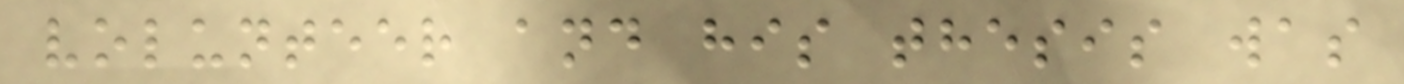volunteer and his thesis was
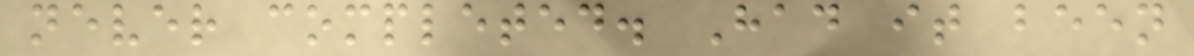never completed. Had it been
